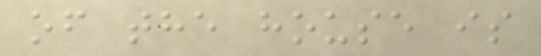of the house is
